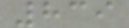839
